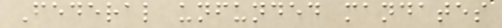Federal unfunded mandates
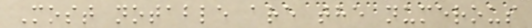Most notable are the numerous
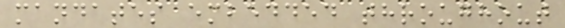mandates embedded throughout
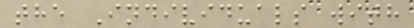the Individuals with
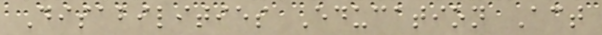Disabilities Education Act
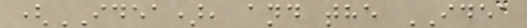(IDEA), and the IDEA
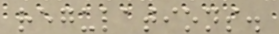regulations.
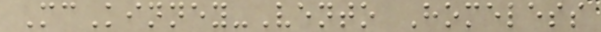McKinney-Vento Homeless
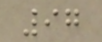97
